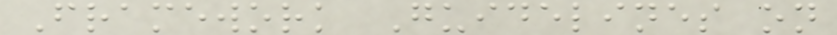Framework Guidelines on
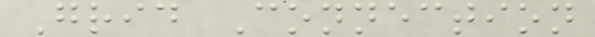Grid Connection
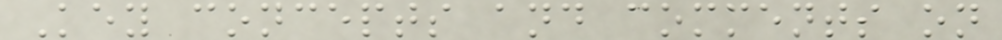Key concepts and comments on
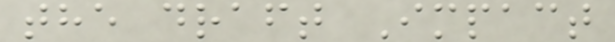the draft Impact
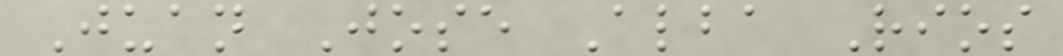Juan Jose Alba Rios
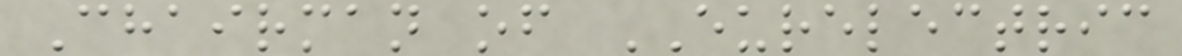Chairman of EURELECTRIC
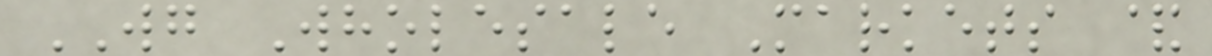WG Wholesale Markets &
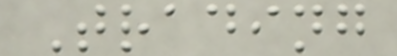Trading
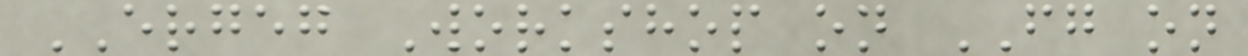ERGEG Workshop on FG on
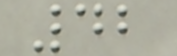42
